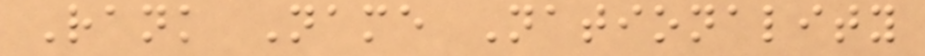Rank Name Nationality
